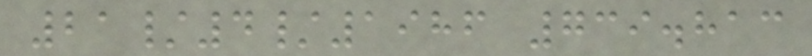21/4/1986 739.813
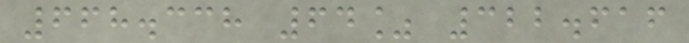668.338 64% 322.616
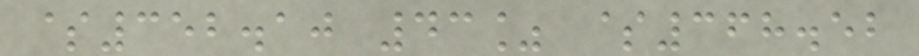$352.10 43% $368.52
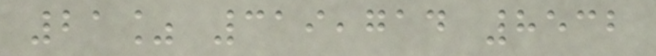21% 319,714 8532
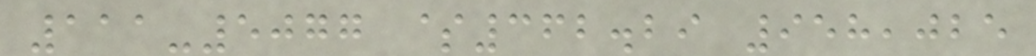111-5077 $362.29 958,025
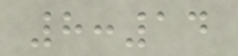8:14
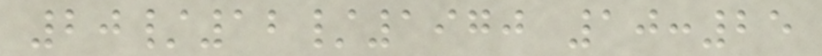20/12/1970 10:25
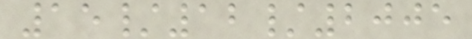15/12/2005
